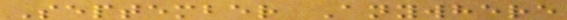September Anywhere
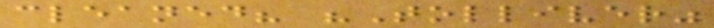cleaned? "Tolliver"
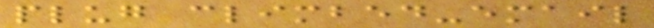plug climbed-email
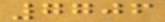7706
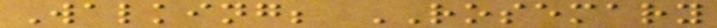Walking; ROSEMARY
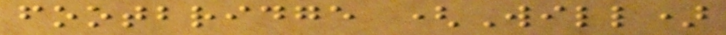footbridge (Will)
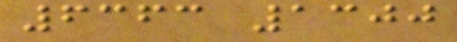6363 1300
